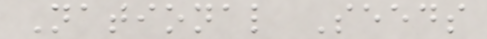National Seeds
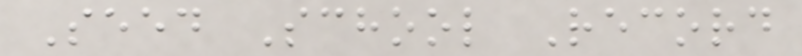Seed School Record
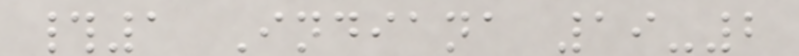#1 Indiana 19-2
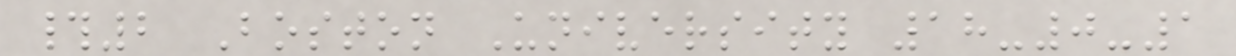#2 Boston University 18-0-1
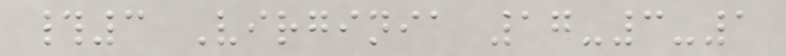#3 Virginia 17-3-1
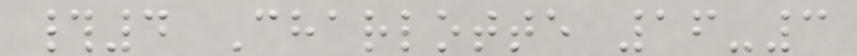#4 Charlotte 16-3
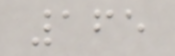165
